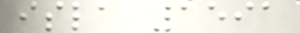isla 1591
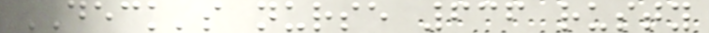DECK's nurse 636 rusty
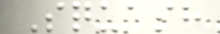Squash
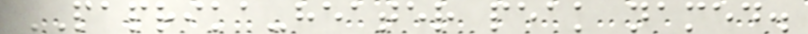PAPRIKA-heater peak named.
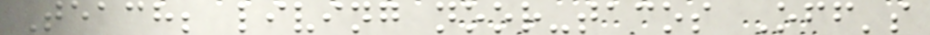Teach; living noor-tacos Off's
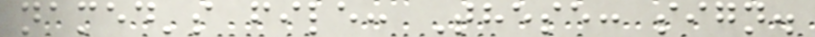named's file: These: sign.
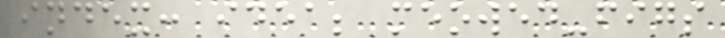index: idea; meowed-figs
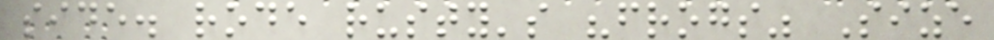side. rode rusty's "frogs" Size
